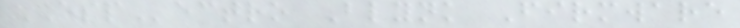ESPectro Blynk Firmware
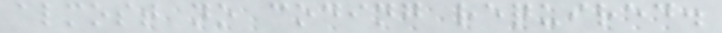almost no coding required.
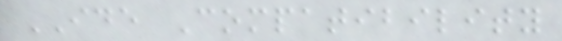IDE Compatibility
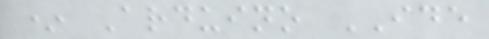* Arduino IDE
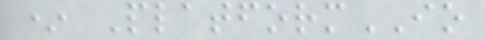* PlatformIO
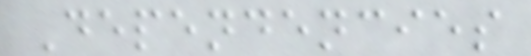Dependencies
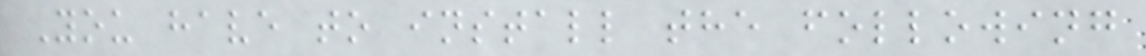You have to install the following
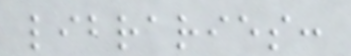libraries:
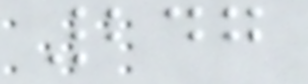247
